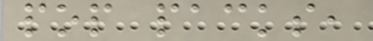pop packs,
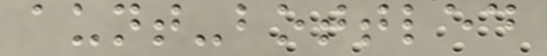aunt-bottled
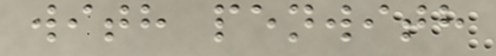with penwith
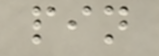pin
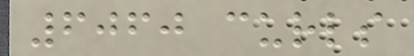6060 curls
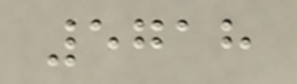5718
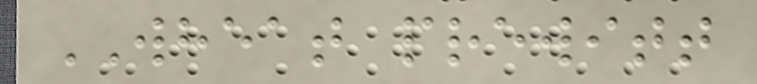WHEAT prewitt
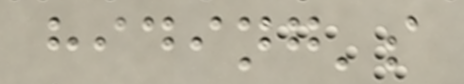hiding's
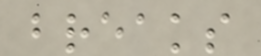breaks
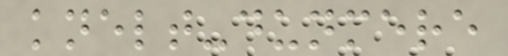knelt-dunmere
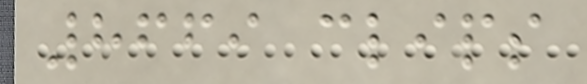8669 clips
